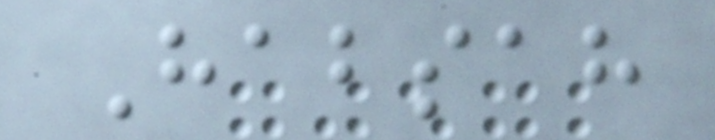Habsah
